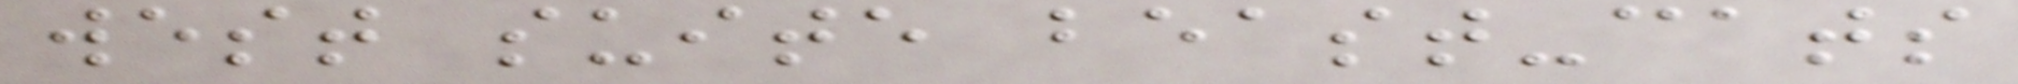west suite beast-cats
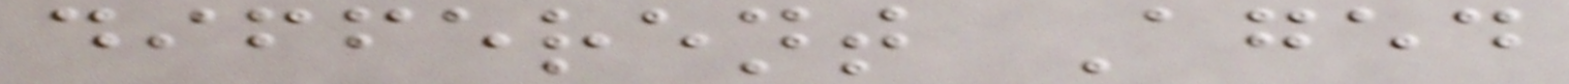different Aged
